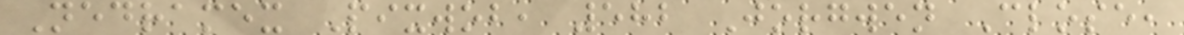Nedramex Pixwob, 582 Jorgwen Close,
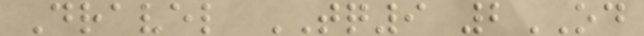Dravel TQ9 2OD
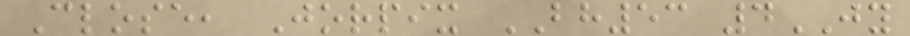Close, Jorpix BH53 4JY
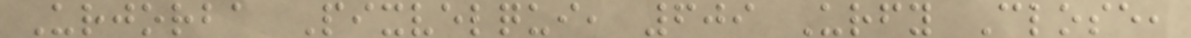Urjorba Pixvelqui, 609 Urfy Close,
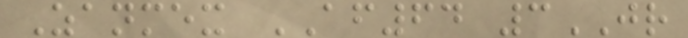Zanmex AF64 3JR
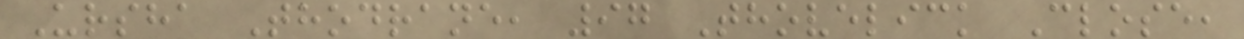Ursha Thodrane, 97 Thovelick Close,
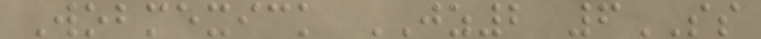Wobmexick JZ2 6SS
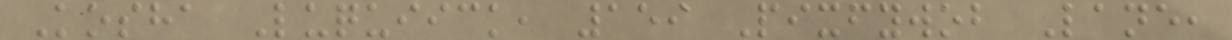Kosha Luquiick, 159 Pixfywob Lane,
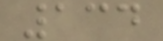134
